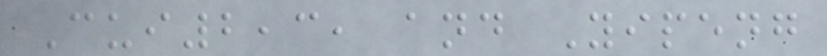Cui2,3, and Yipeng
